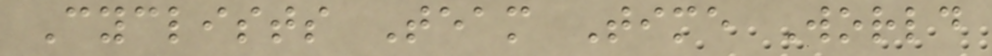Cyclists Team Time World
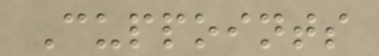Cuppoints
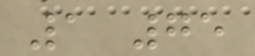1 75
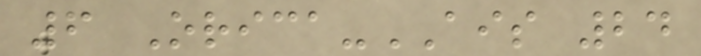6 Orica-AIS 24
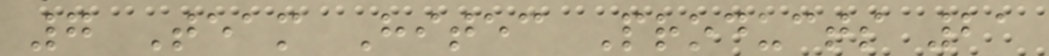7 Team Hitec Products 21
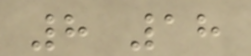8 18
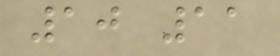10 11
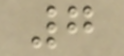7
